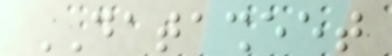DATASHEET
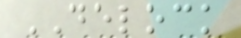DELOCK
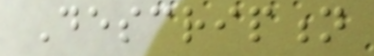Description
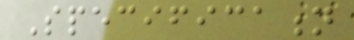Specification
